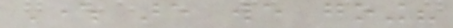Where are we going?
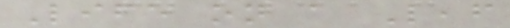Life on a Leaf
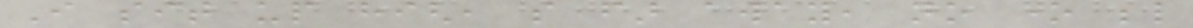I sit up high, so far away, no one below
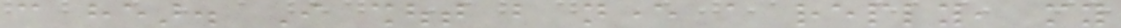can hear. I shout but never a reply, my
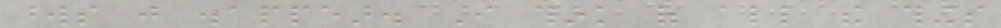words just disappear. I think of all the things
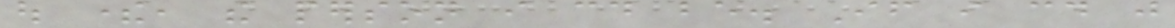out there, the person i could be. If i could just
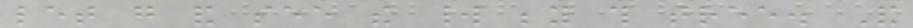let go and see the world beyond this tree. And
